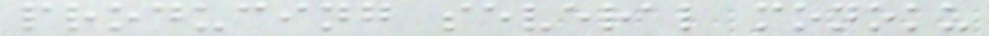producing several monoku
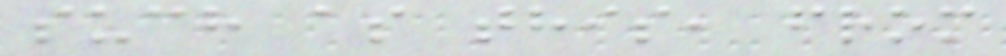such as this, from
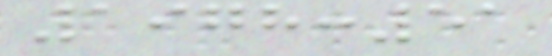1978:51
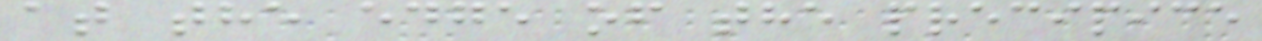at the edge of the precipice
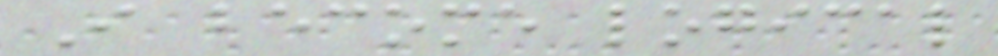I become logical
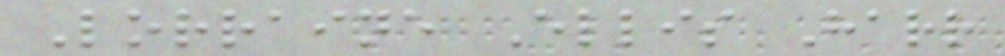Lorraine Ellis Harr
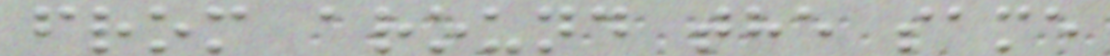from around the same
